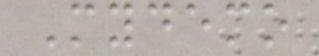Mydemo
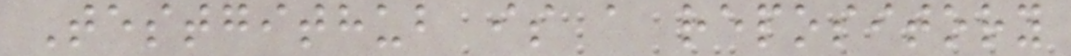Testgithub is a repository
